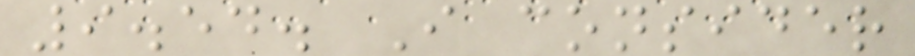9.54. I consider
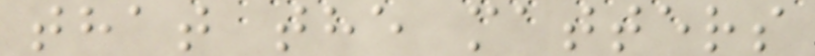that the matters
